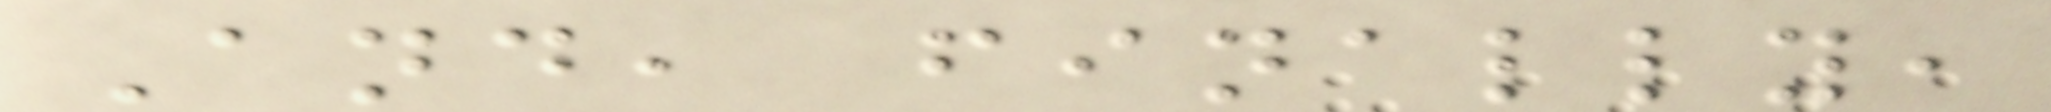And, finally,
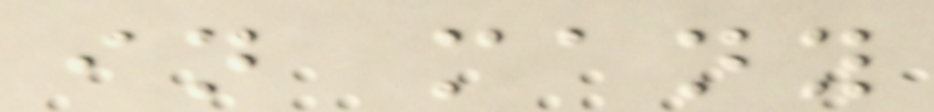in many
